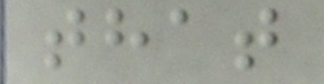that
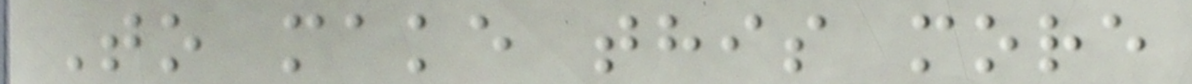To make this more
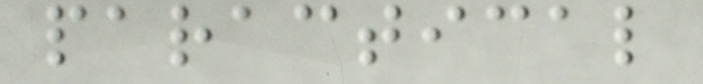paractical
